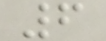6
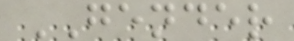GENDER
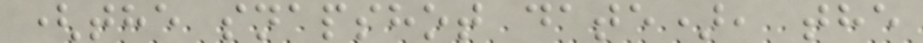(the snapshot date), the
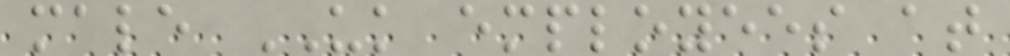male UK employees at
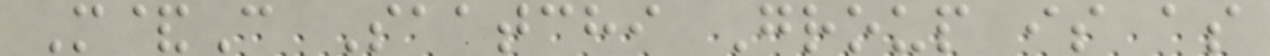M&C Saatchi Group is as
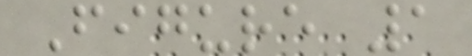Figure 1
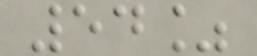54%
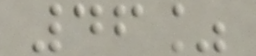46%
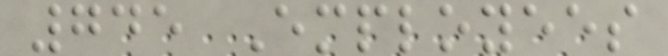745 Employees
